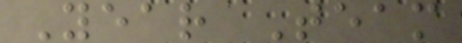Year Team
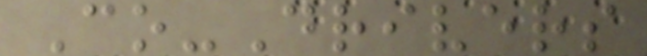Co-Drivers
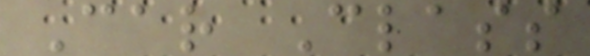Car Class
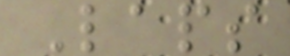Laps
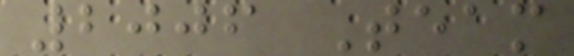2006 Team
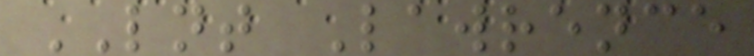LNT Lawrence
